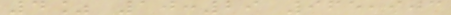4% 10:29 965,903
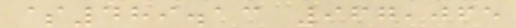$489.13 967,065
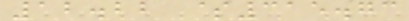12.22 $315.73
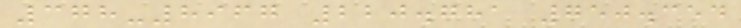378-8967 220.781 750.354
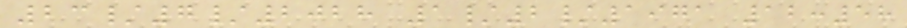23/7/2028 1/2/1971 12:58
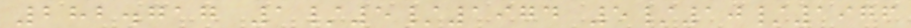282.717 1/5/1974 5/10/1976
